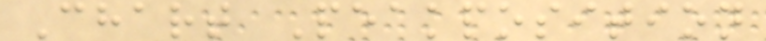Chart Peakposition
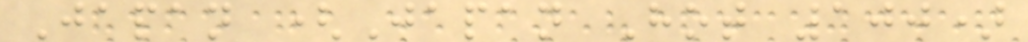Japan (Japan Hot 100)
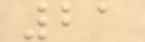21
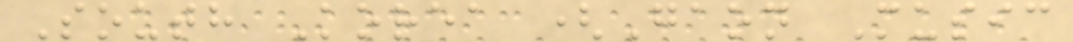South Korea (Gaon Music
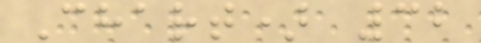Chart) 32
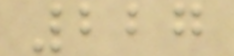227
